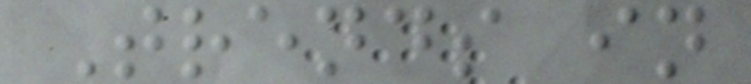Trends in
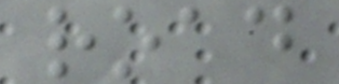road
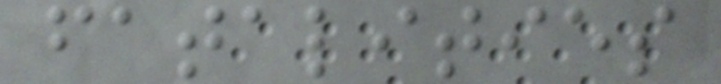fatalities
